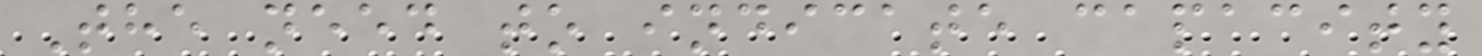The need to indicate capacity
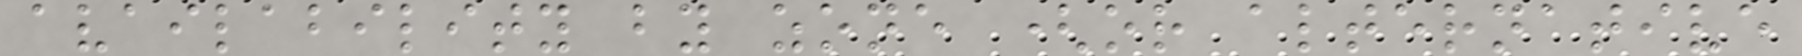availability by zone (or alternative
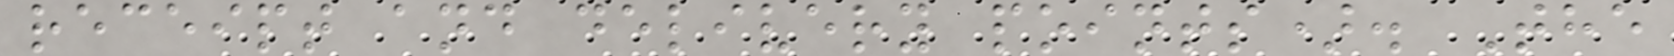receipt and delivery points). The
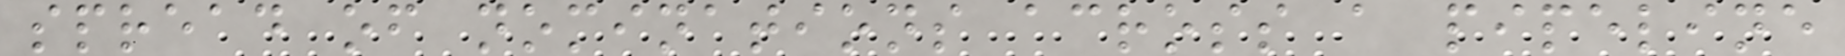spread of nominations across a pipeline
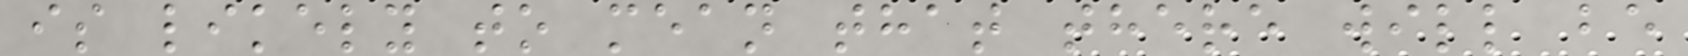is likely to mean that there will be
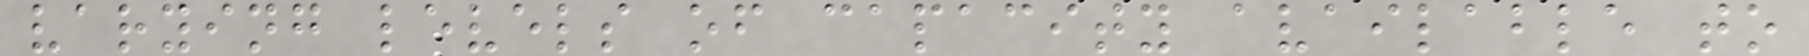varying levels of capacity available to
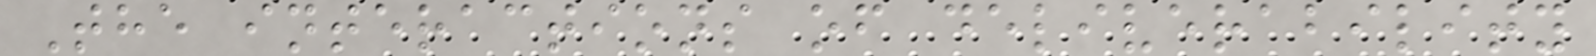The interactions of deliverability
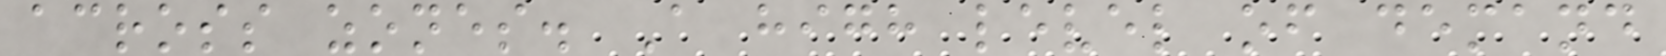across zones. A high level of demand
